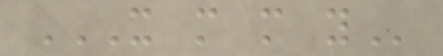X M M Y
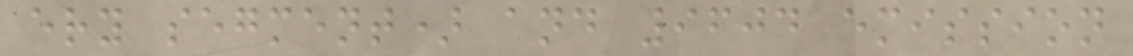ery segment) and 9604 emission
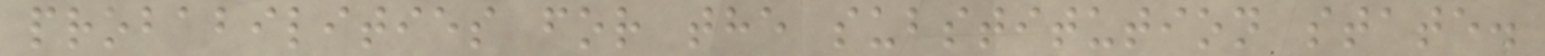probabilities for the substitution state.
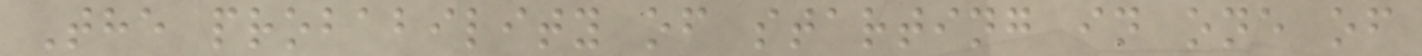The probability of starting in one of
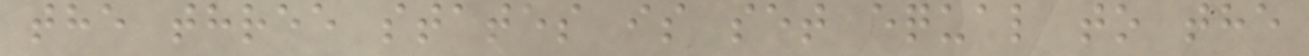the three states is set equal to the
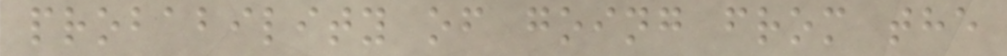probability of going from the
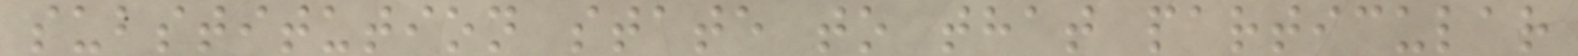substitution state to that particular
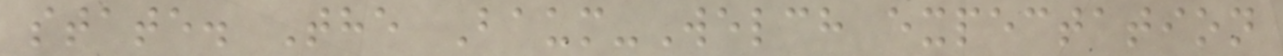state. The Baum-Welch expectation
